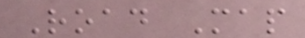Road Map
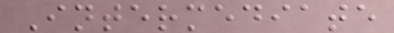Intermediate
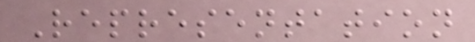Representation
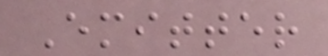Emitter
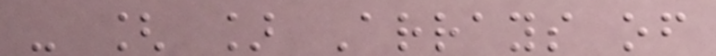- [ ] Arrays of
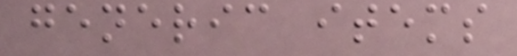generic items
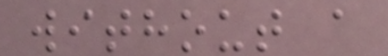without a
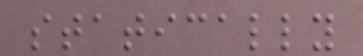statically
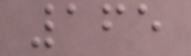165
